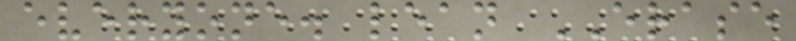everyone. lean ERASE
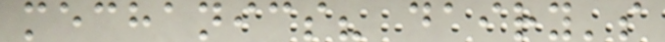mechanics? dairy's
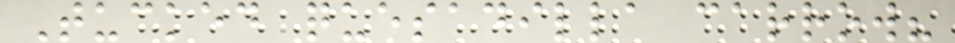Tucked quesadilla carrow?
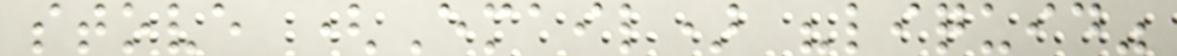stove (Email) "liquid"
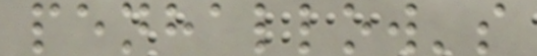penhallow's
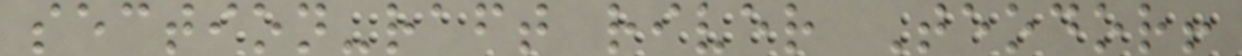section-raft river Teodor!
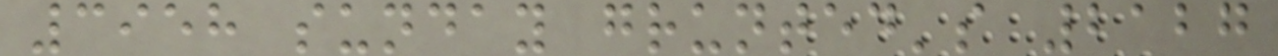3958 sunday grunted's 2127
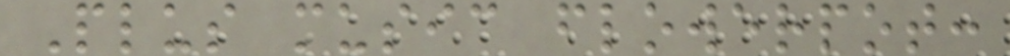Plus music flowerpot:
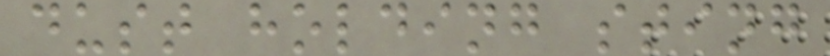dust holding sting
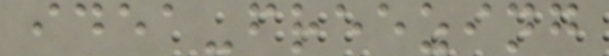idea-freezing
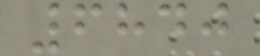6840
